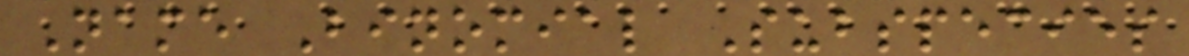Name Binomial Subspecies
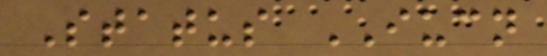Status IUCN
